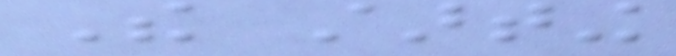The starting
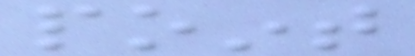point
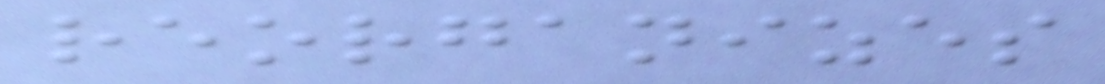reorganizes
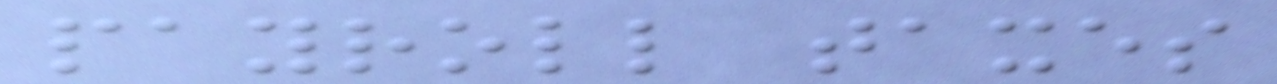payroll taxes
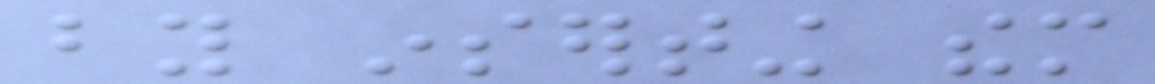by inserting them
